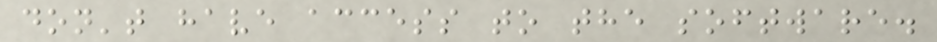don't have access to the software.
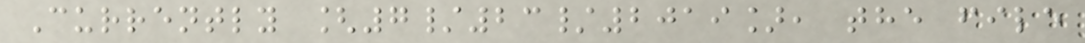Currently [7/23/2019], the file
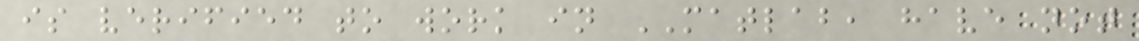is verified to work in MATLAB, have not
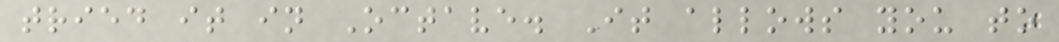tried it in Octave. It allows you to
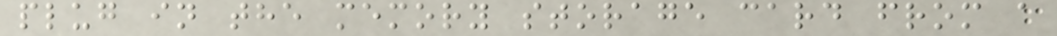plug in the memory storage card from a
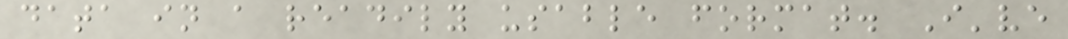data in a readily usable format. I've
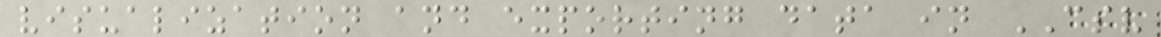visualization and exporting data in CSV
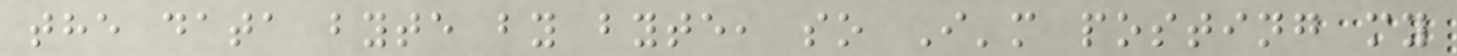the data byte by byte, so I'm posting my
